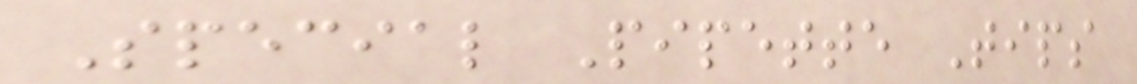Special Pipette Tips
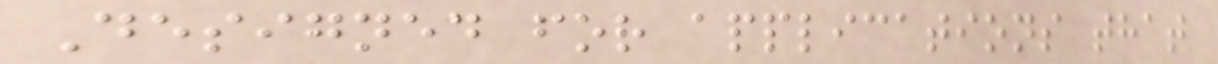Designed for applications that
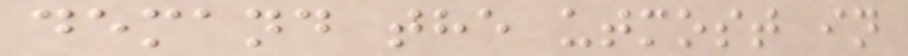demand the utmost in
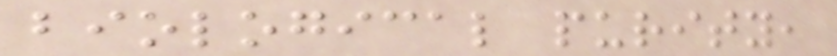biological purity,
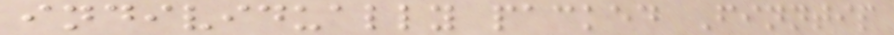individually packed Finntip
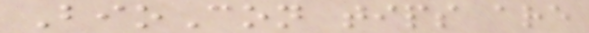BioCon tips are
